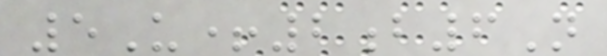5U+2b6N
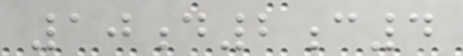10d2c4
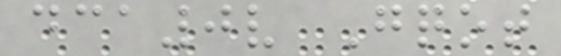dca0v Gqot
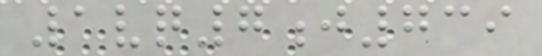1vq7j739
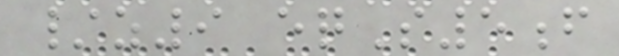/z9 eqS5f
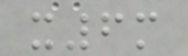x6m
